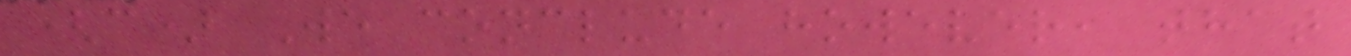(c) We conclude however, that
